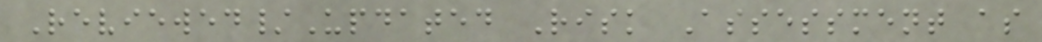Reviewed/Updated Risk Assessment as
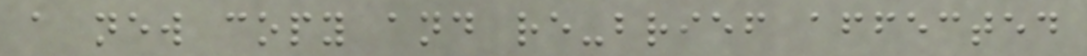a new copy and re-brief affected
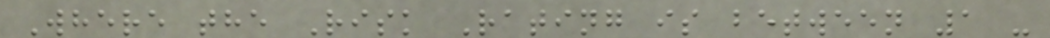Where the Risk Rating is between 1 -
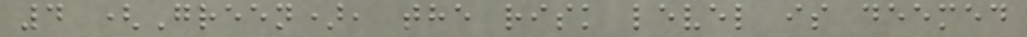4 (Green), the risk level is deemed
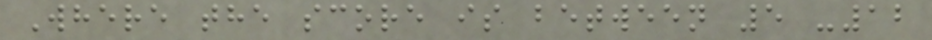Where the score is between 5 -12
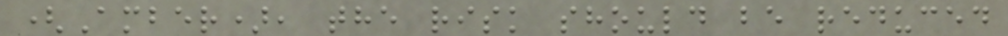(Amber), the risk should be reduced
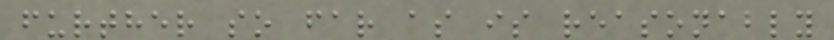further so far as is reasonably
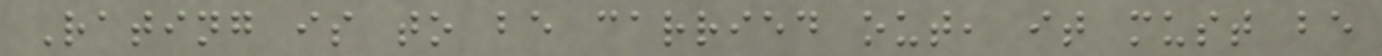Rating is to be carried out, it must be
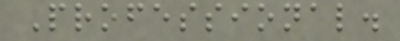Professional.
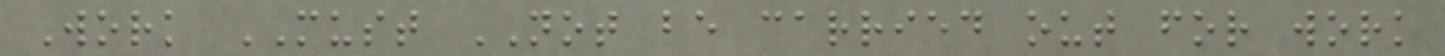Work MUST NOT be carried out for work
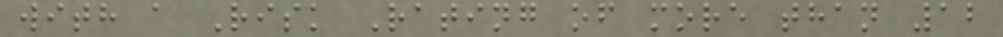with a Risk Rating of more than 12
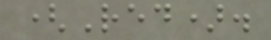(Red).
